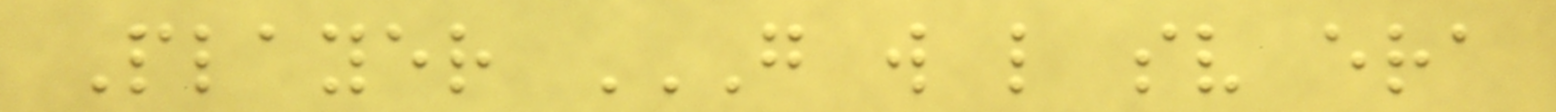Player G W L SV ERA
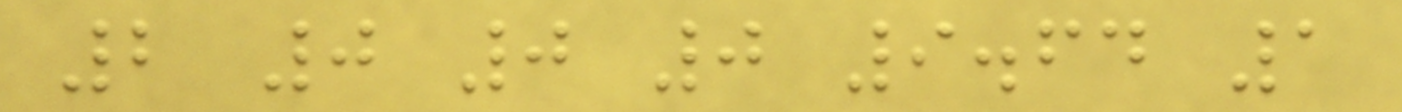2 0 0 0 9.64 1
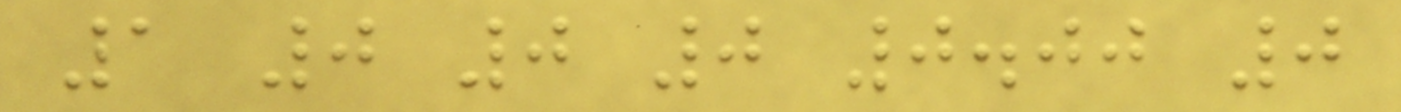1 0 0 0 0.00 0
